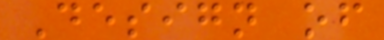Design of
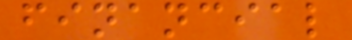financial
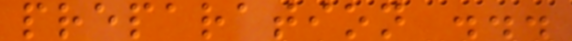preparation ...
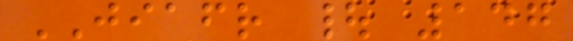JIAFR | 147
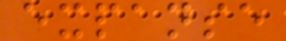expanse
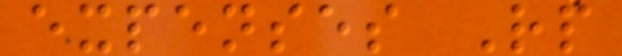expenses Rp
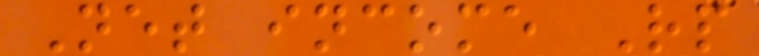Net income Rp
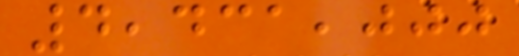4,431,000
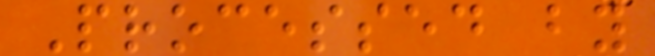Processed by
